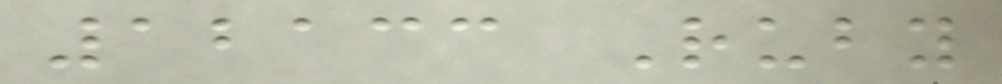12133 Ruby
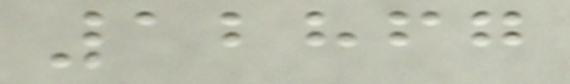12867
